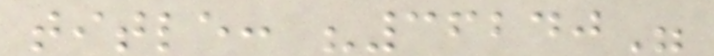title: "36240"
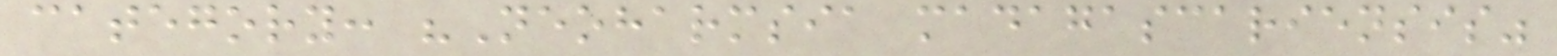category: "Neoharmsia madagascariensis"
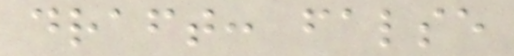draft: false
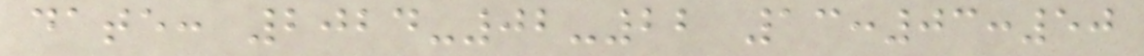date: 2024-02-22 13:03:50
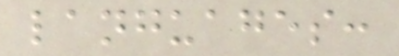languages:
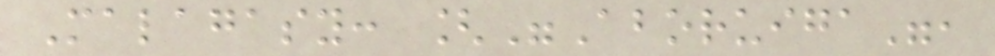Malagasy: ["Aboruiga",
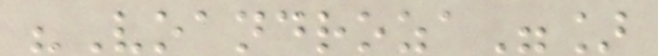"Voandroza"]
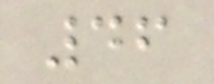46
